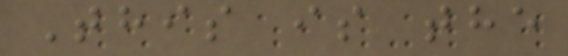This is the
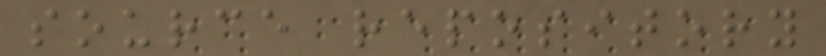source repository
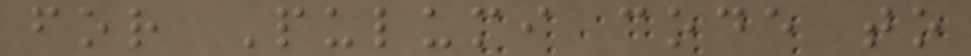for Pulumi code to
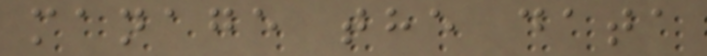manage the data
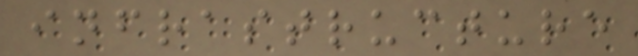infrastructure
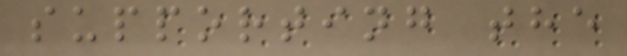supporting the
